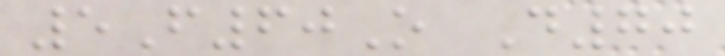5F60O D70
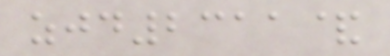zjd2311&
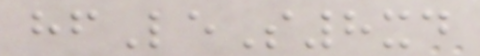hfLeS8xd
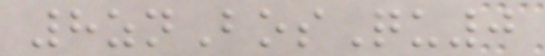8znBosQu0
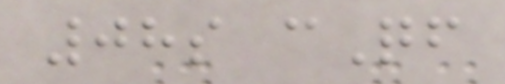08s cQf
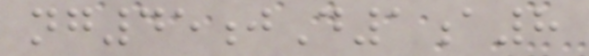ng45jD1a8
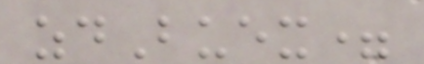zdBuex=
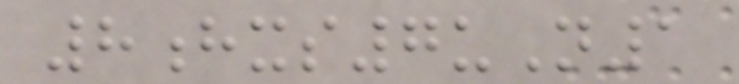8hxs7uN1
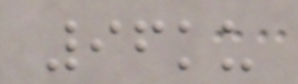96ku
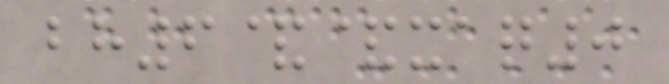bh6&&xaq0
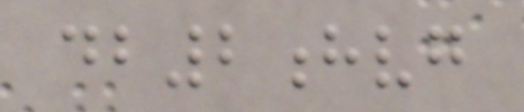db2hvg
